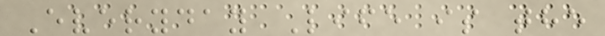Everyday Life is the
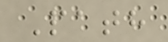Path
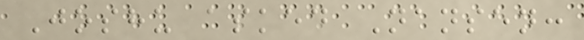Joshu asked Nansen:
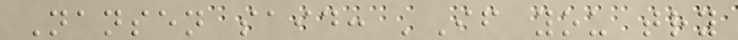Nansen said: 'If you try
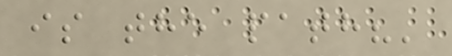is the path?'
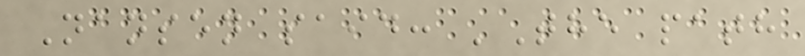Nansen said: 'The path
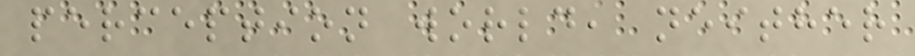perception world, neither
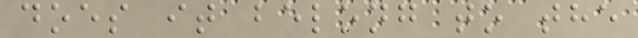does it belong to the
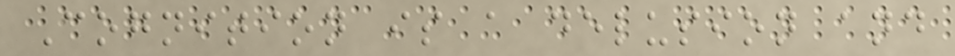Cognition is a delusion and
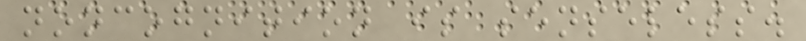noncognition is senseless.
